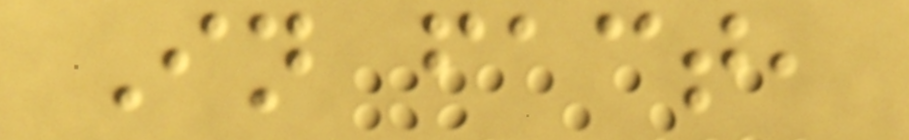In fact,
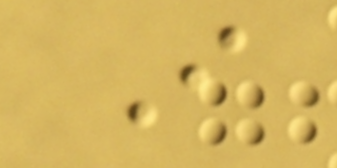I
